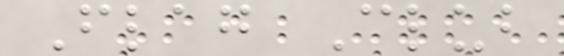Flag Club
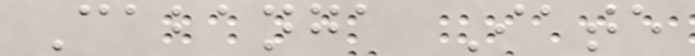Cabanga Iate
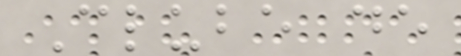Clube de
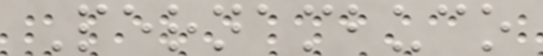Pernambuco
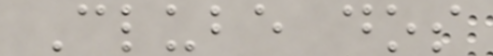Clube dos
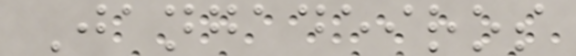Jangadeiros
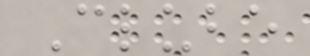Clube
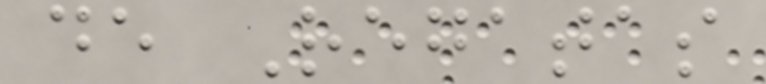de Regatas
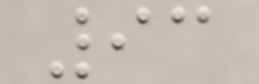93
